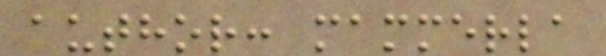author: mammerla
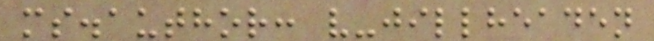ms.author: v-jillheaden
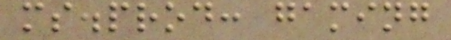ms.prod: gaming
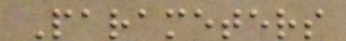Parameters
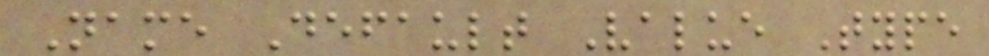Name Default Value Type
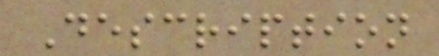Description
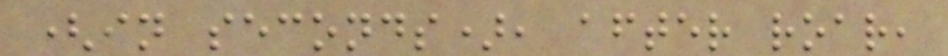(in seconds), after roar,
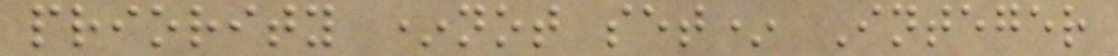priority *not set* Integer
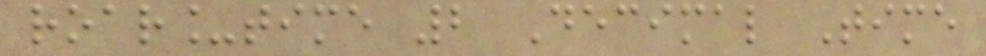roar_time 2 Decimal Time
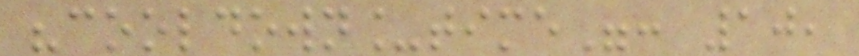"cooldown_time": 10,
